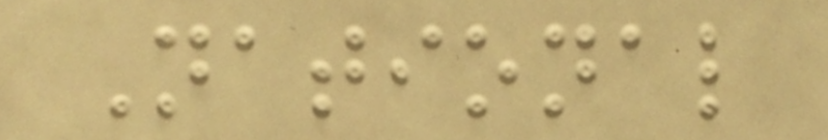National
